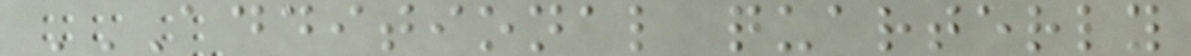ADDITIONAL QUARTERLY
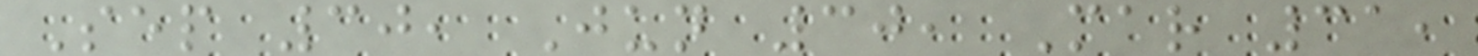Sep 30, Jun 30, Mar 31,
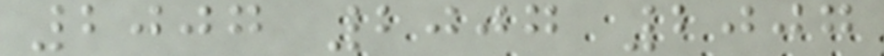2007 2007 2007
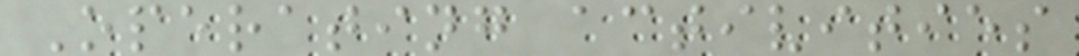Operating activities
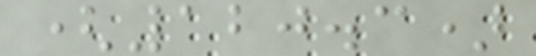(120.3)
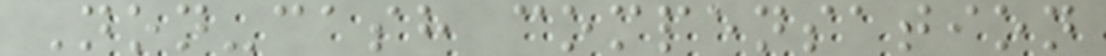Non-cash compensation
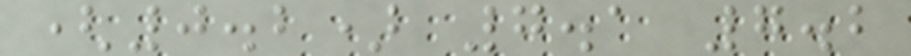(0.2) 7.1 7.2
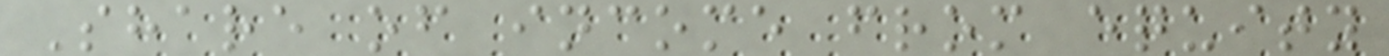Share of income from equity
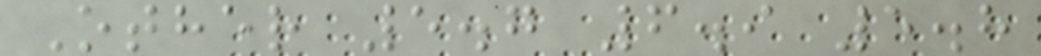Other 5.7 6.9 5.8
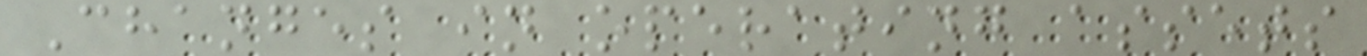Changes in operating assets
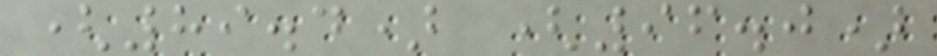(89.4) (96.0)
